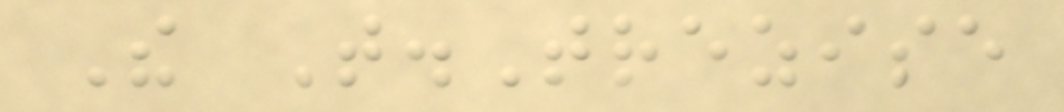The T.Trezise
